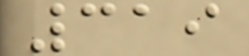319
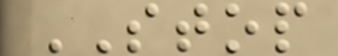STOP
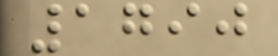1790
